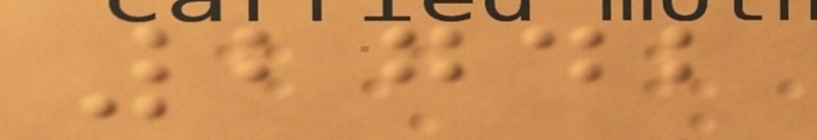2742
